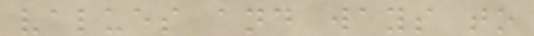values and ways to
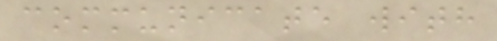communicate with
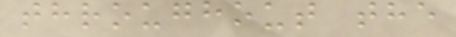throughout the
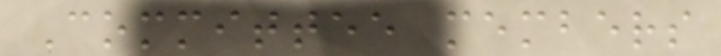Committee members
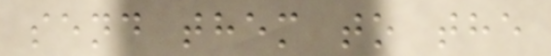send them to the
